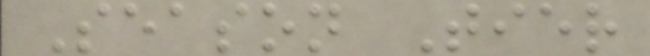Season Tier
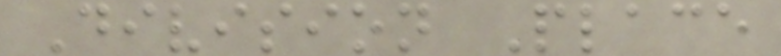Division Place
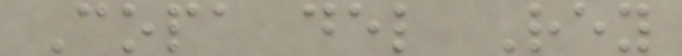Copa del Rey
